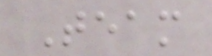Team
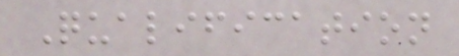Qualification
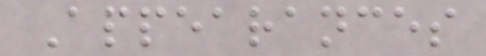Appearances
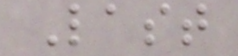Last
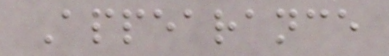Appearance
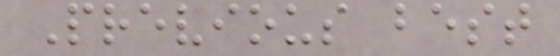Previous best
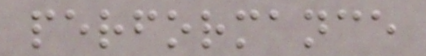performance
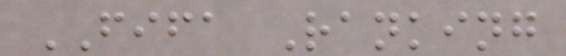FIFA Ranking
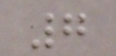7
